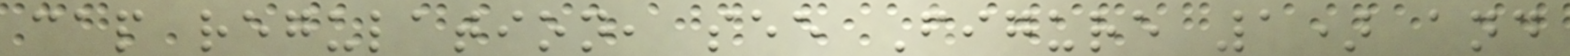cap regulation, see Figure 1) and
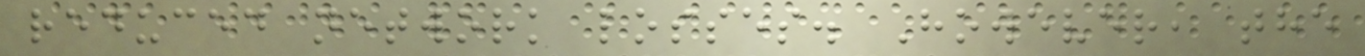reduced network losses. However, the
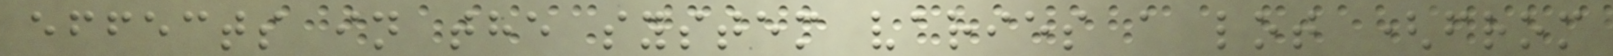effects in the system varies a lot (from
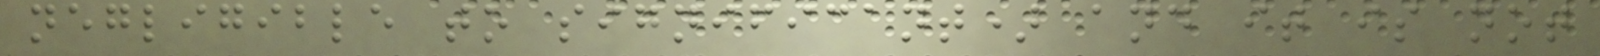negligible to significant) and it is not
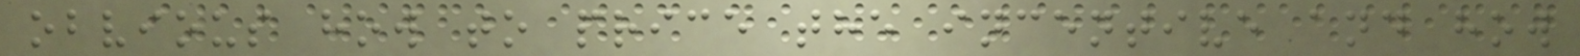obvious how to price the incentive and how
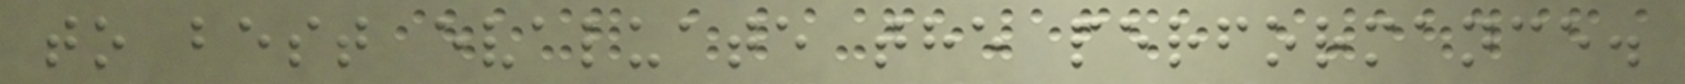to best evaluate the performance.
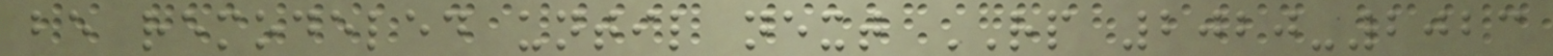be remodeled until next RP 2020-2023
